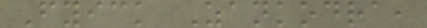Fyick Zankodra,
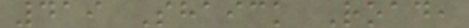419 Shaick Road,
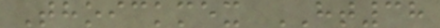Thoickmex HT38
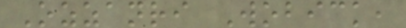Ozzanri Wobick,
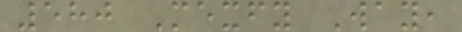580 Mexfy Way,
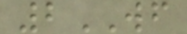2WF
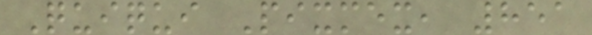Quiqui Pixmex, 851
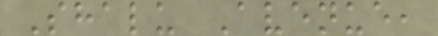Shalu Avenue,
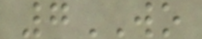7WO
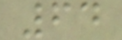64
